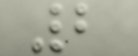2
